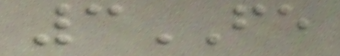3FE
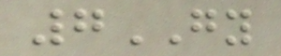7GY
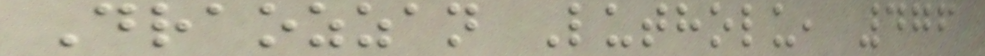Draozzan Lutholu, 476
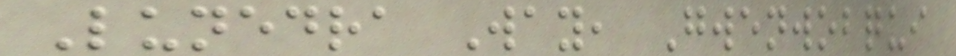Lunedra Way, Gwenwobqui
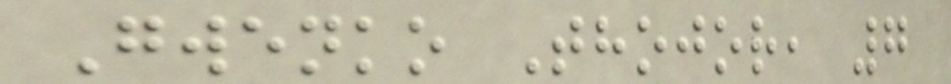Gwenko Thojor, 7
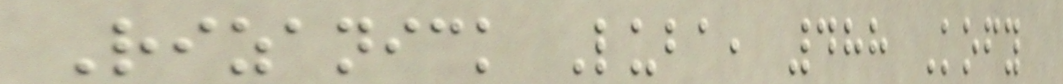Rizanick Luba, 488 Kofy
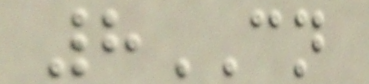8CN
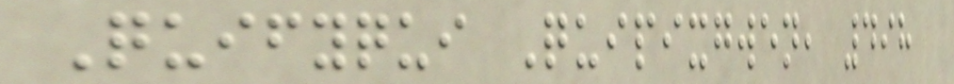Quifyqui Quipixgwen, 498
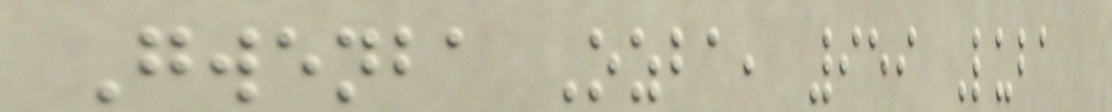Gwenba Ozba, 959 Luba
